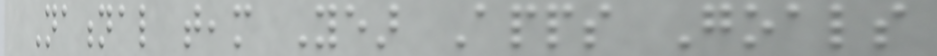National team Year Apps Goals
